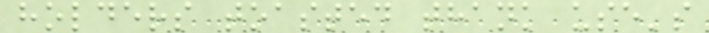holders toasted thank use's
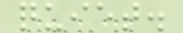quiet.
